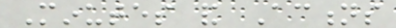Minutes and Actions
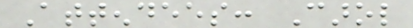Attendees: Carol
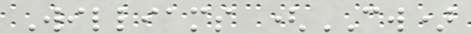Williams (CW)
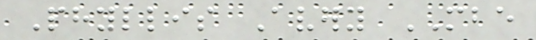Phyllis Avery MBE
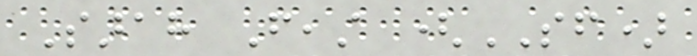Sarah Feast (SF)
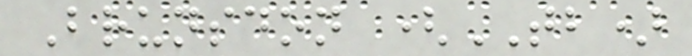Brunsdon (TB)
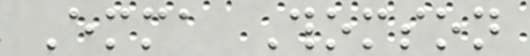Emma Thomson
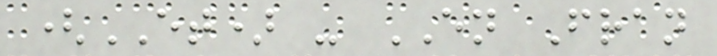(ET) - EN Fran
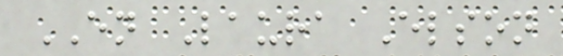EN Laura Elson
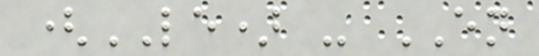(LE) - EN
